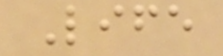Life
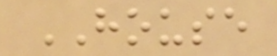HOUSE
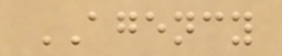AGENCY
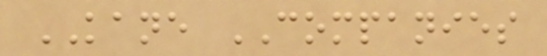KANE COMPANIES
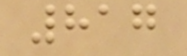817
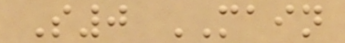S0 MAIN
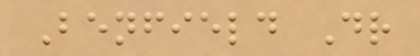Benfield Dr
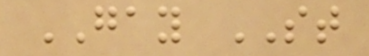GAY ST
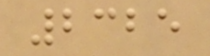2325
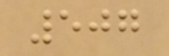507
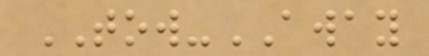TOW-AWAY
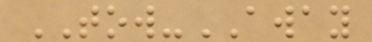TOW-AWAY
